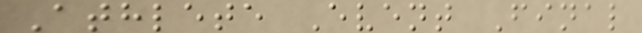Athlete Event Final
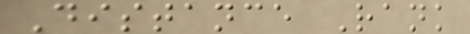Distance Rank
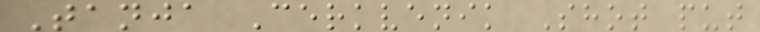Tanja Cerkvenik Shot put
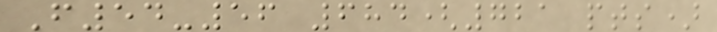F54-56 684(721 pts)
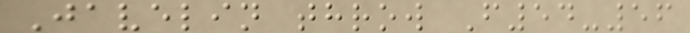Javelin throw F54-56
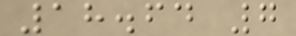18.64 7
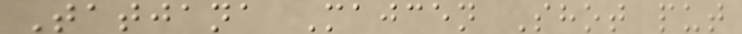Tatjana Majcen Shot put
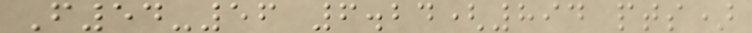F54-56 6.24(894 pts)
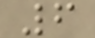6
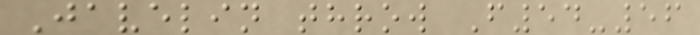Javelin throw F54-56
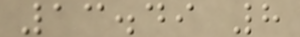13.49 8
